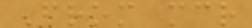From mcr
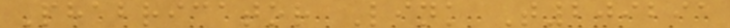Phabricator Link T209291
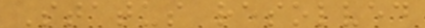Status resolved
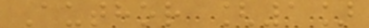Author [1]
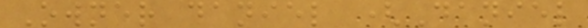Owner daniel (Daniel
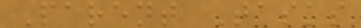Parent Tasks
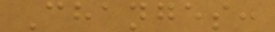Changes:
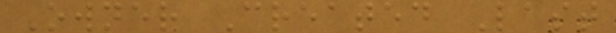Owner Created Last
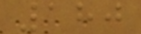180
